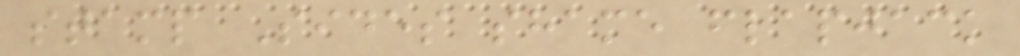stamp Sides shame flapjack
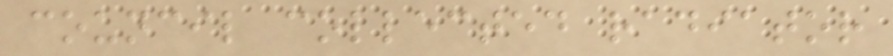council collected radiator
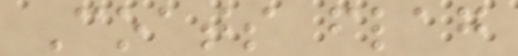Coats flag
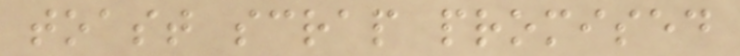toast scrap promised
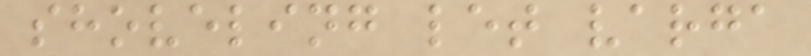shoveling let varga
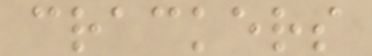crackers
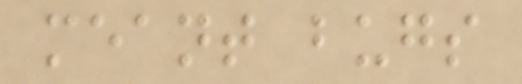meant bugs
